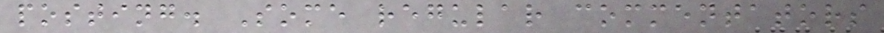posting. Some regular commentators
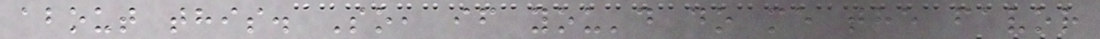about this. So, if you'd do me the favor
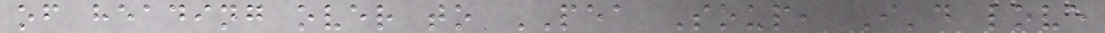of heading over to PEA Soup, I'd love
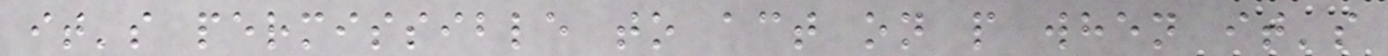it's permissible to act on p when it's
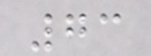73
